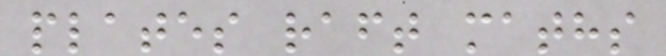plates raft maths
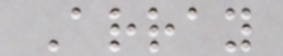Array
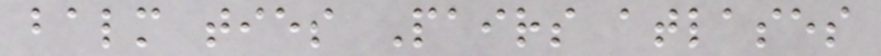balm ties Pairs atlases
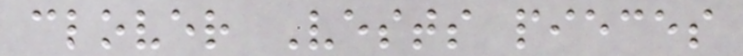clover Vests pieces
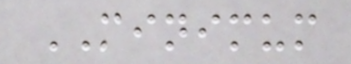MINIMUM
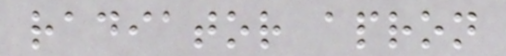radiator apron
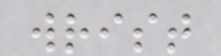wrist
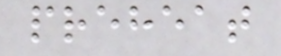preheat
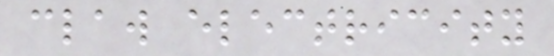claw electricity
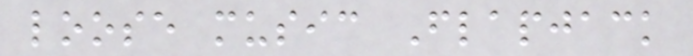loose music Flapjack
